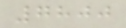7800
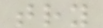try
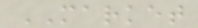MARKET
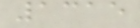1315
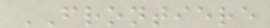FRONTIERE
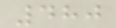480
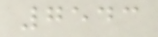7543
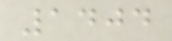1404
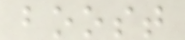boost
